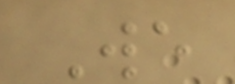We
